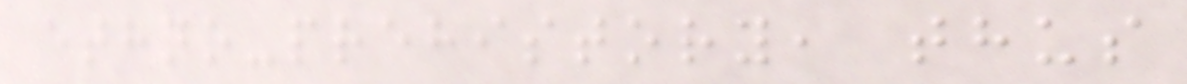ethno-prehistory, thus
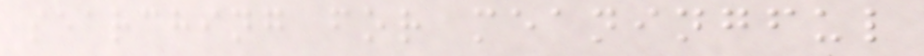searching for meaningful
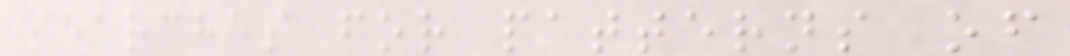searches for patterns of
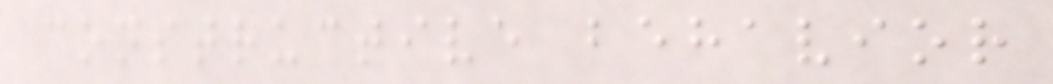constructive behavior
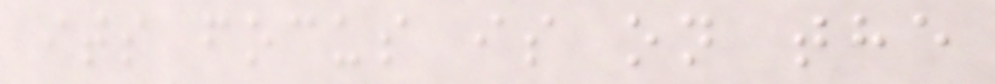its focus is on the
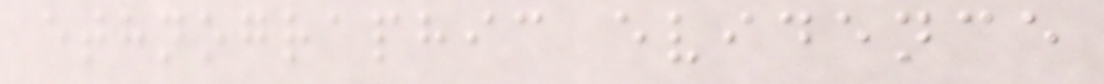ethnographic evidence
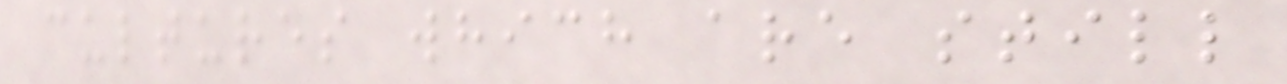cultures which are still
